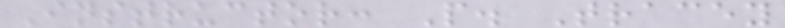Instructor: P. Tracey
